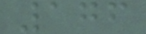176
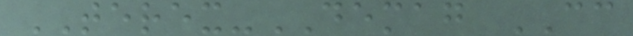TEREX-DEMAG CC
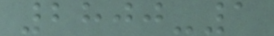2800-1
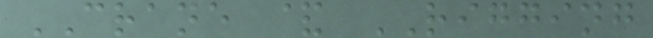CRANE & RIGGING
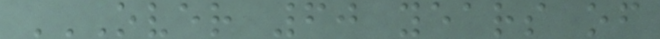OVER 60 YEARS OF
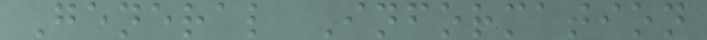General Information
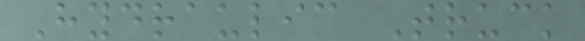Hydraulic Truck
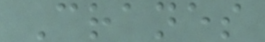Cranes
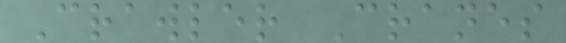Crawler Cranes
